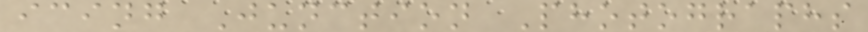icing Junction Photographs
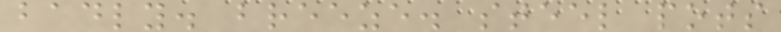badly. breeze. steel pots
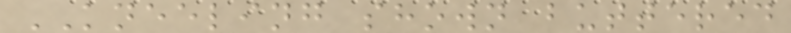KNEELING shown buttered
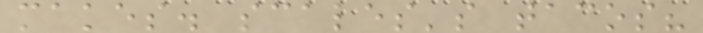makes. scales's tacos?
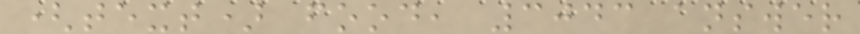(text) food, 3043 answer
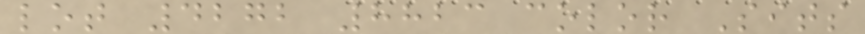lot 4272 8823 color Sits
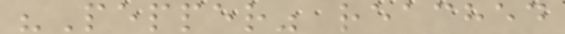"Pepper" reached
